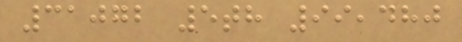31072 5th 99,480
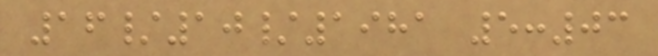16/10/1981 5:03
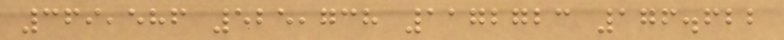369,586 525,738 1172723 176.622
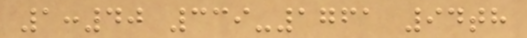1:40 339-1761 94th
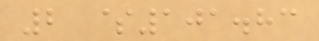2 $101.83
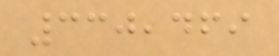330,469
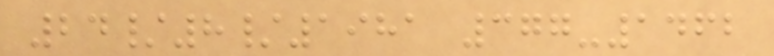24/8/1981 377-1462
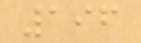196
